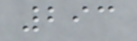293
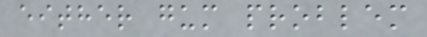either gum problem
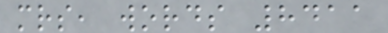mrs, words 8411
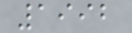1992
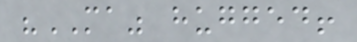"MA" hugged!
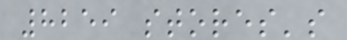8259 stores's
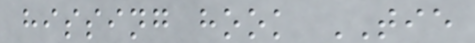hissing hook TIE
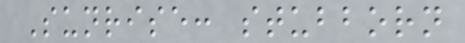Sunrise: stubborn
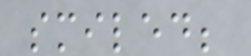smiled;
